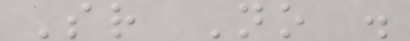Sr No .
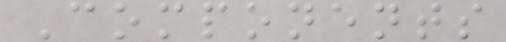Components
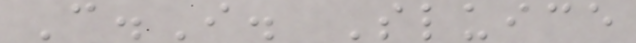C.I. Sluice
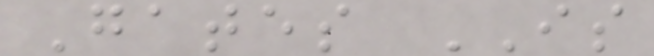Gates IS
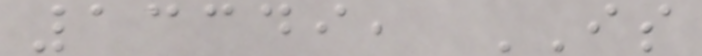13349, IS
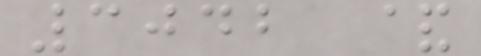3042 &
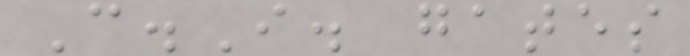C.I. gates
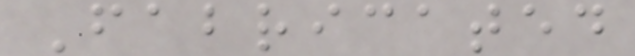Fabricated
